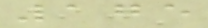175
